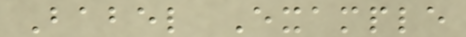Babel Example
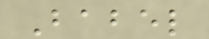Babel
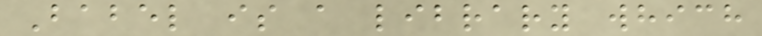Babel is a library which
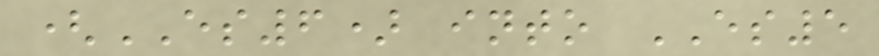(ES6) into ES5
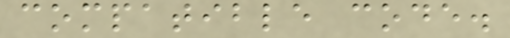compatible code.
